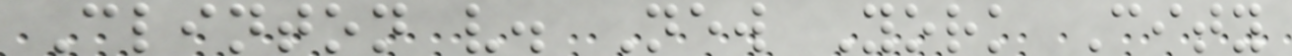Clinton v. New York City
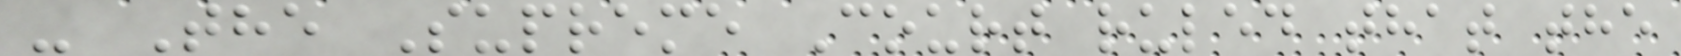- The Supreme Court ruled that the
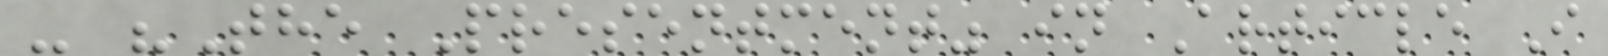- "The Presentment" in Article I
